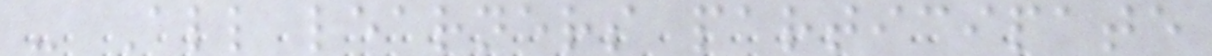- All learners participate
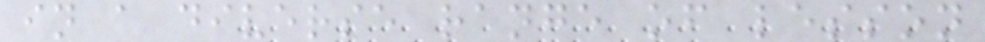in a diverse range of lesson
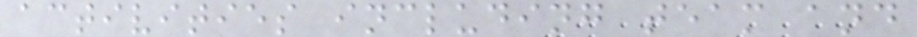activities including team and
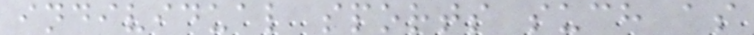individual sports such as
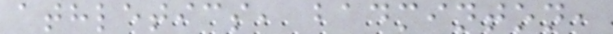athletics, badminton,
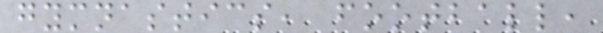gymnastics, football,
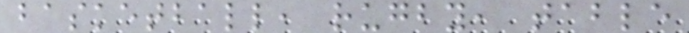basketball, rugby, table
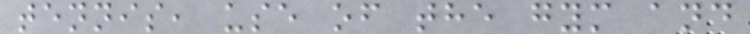tennis, use of the gym and
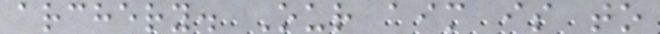archery. Our aim is to
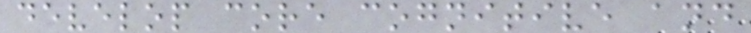develop core cognitive and
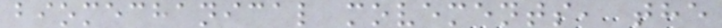biomechanical movements, the
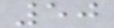50
